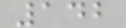142
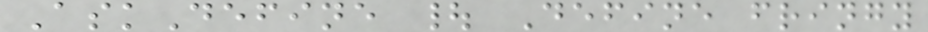AskDefine | Define fringy
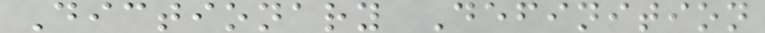Dictionary Definition
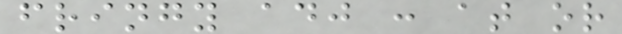fringy adj : at or
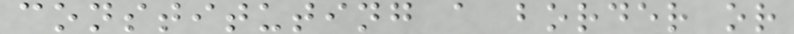constituting a border or
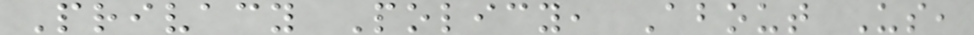Privacy Policy, About Us,
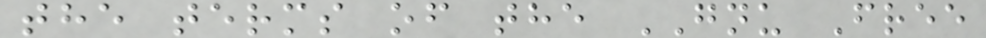the terms of the GNU Free
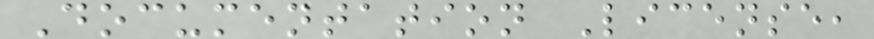Documentation License,
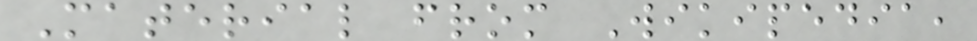Material from Wikipedia,
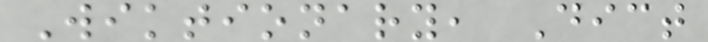Wiktionary, Dict
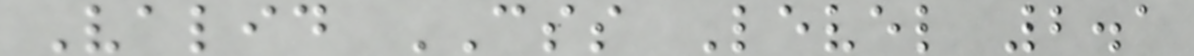Valid CSS Level 2.1
